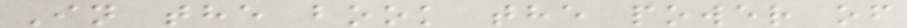In the book the power of
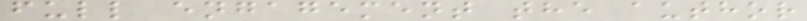full engagement the author
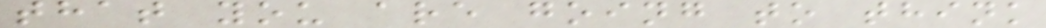that you are going to think
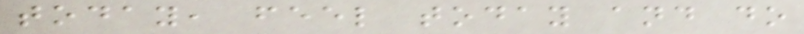today, feel today and do
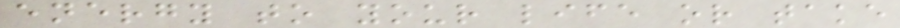energy to your life or take
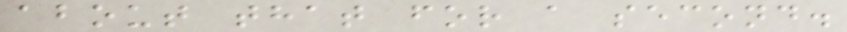about that for a second.
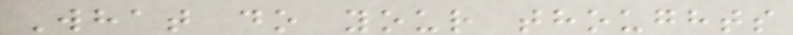What do your thoughts
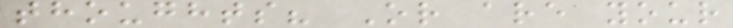thoughts? Or are your
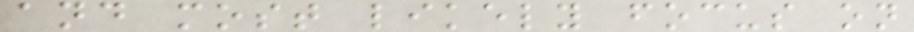and most likely focus on
